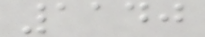1140
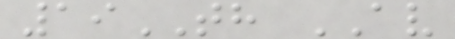19TH AV
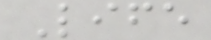Life
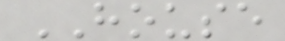HOUSE
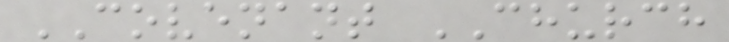COVENANT CHURCH
